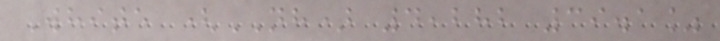White (NH) 4,282 39.1%
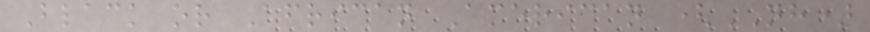Black or African American (NH)
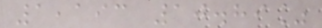1,193 10.89%
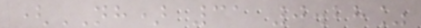(NH) 31 0.28%
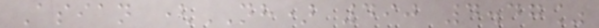Asian (NH) 490 4.47%
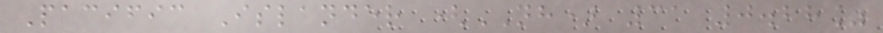Pacific Islander (NH) 31 0.28%
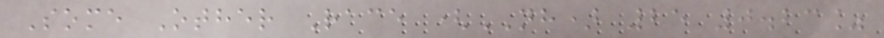Some Other Race (NH) 25 0.23%
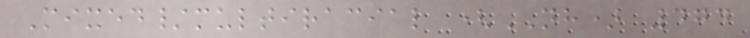Mixed/multiracial (NH) 474
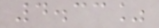4.33%
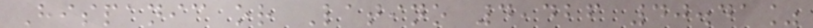Hispanic or Latino 4,426 40.41%
